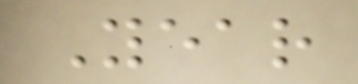Year
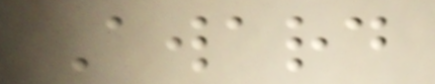Award
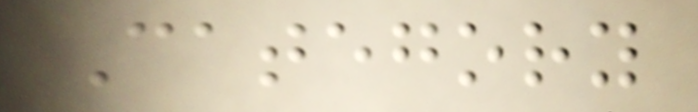Category
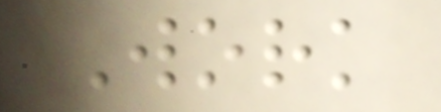Work
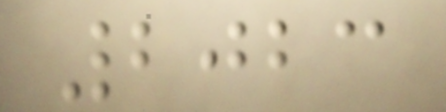2023
